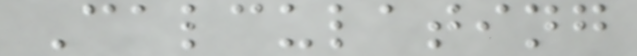Calculating
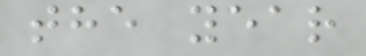the year
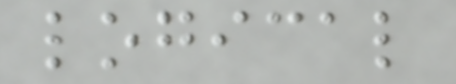logical
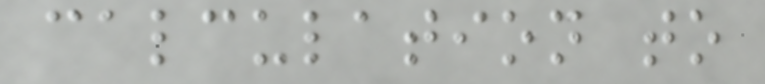calculation to
